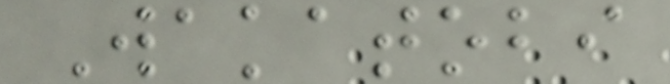Wakatobi
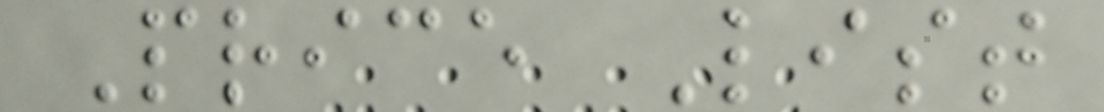Price List
